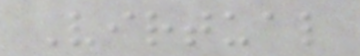Virtual
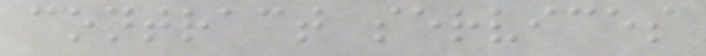contract services
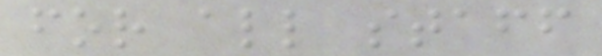for all staff
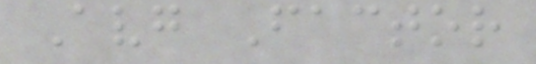Avg Factor
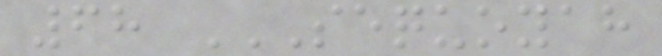68 SEQUOYAH
